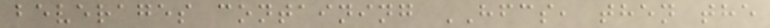beverages containing HFCS, then the
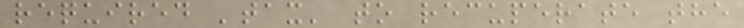required 'tax' to recuperate the
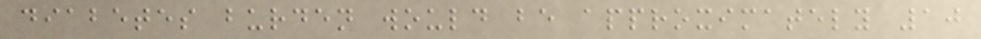diabetes burden would be approximately 10
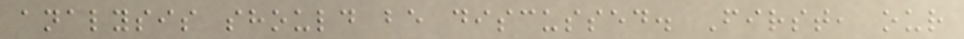analysis should be discussed. First, our
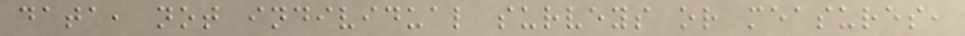data, not individual surveys or measures,
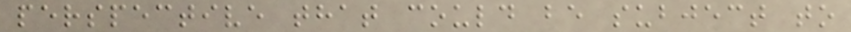perspective that could be subject to
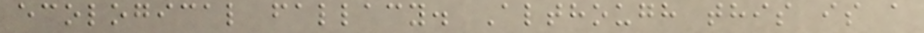ecological fallacy. Although this is a
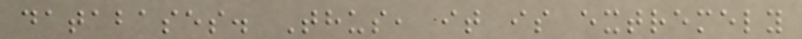databases. Thus, it is extremely
